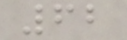62
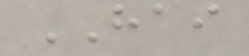HAI
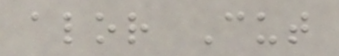alor Cut
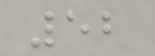52
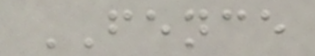FENCE
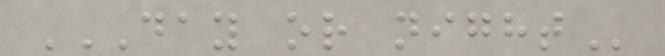DAY OR NIGHT
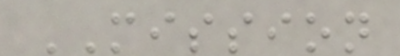MISSION
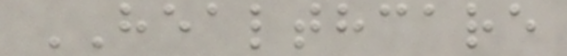HEALTHCARE
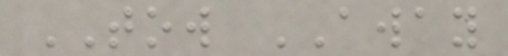TOW AWAY
